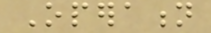Operation
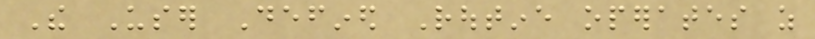The User Defined Routine operates as
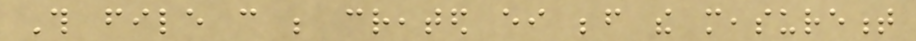This file can be created either before the measurement
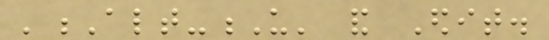'Alt-U' and Edit.
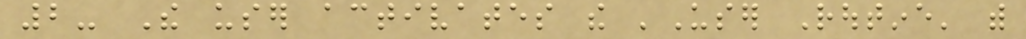2- The user activates the 'User Routine' with
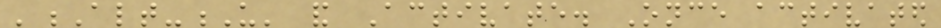'Alt-U' and Activate. Once activated
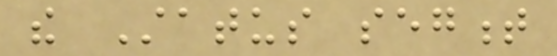the Status segment
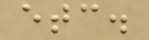etc.
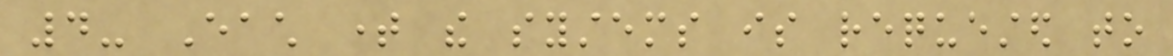4- Each time the systems is requested to
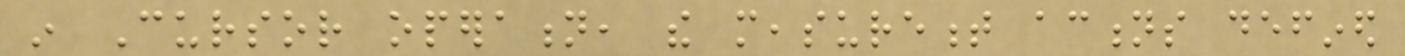in Cursor operation, the measurement actions defined
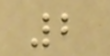2
